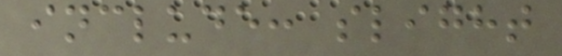include: slight
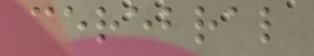cerebral
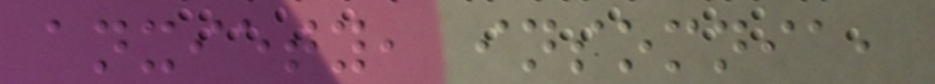anxiety, insomnia,
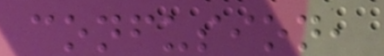confusion,
